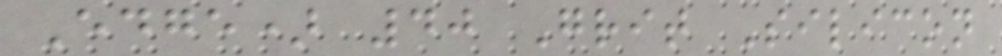Edge) 40 Grit Silicon
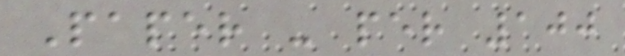Paper - per 100
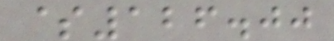$126.00
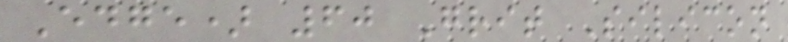Edge) 60 Grit Silicon
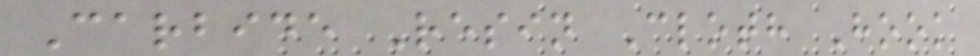Carbide Resin Cloth Hook
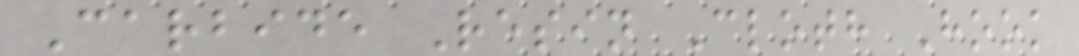Carbide Resin Cloth Hook
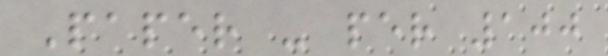Paper - per 100
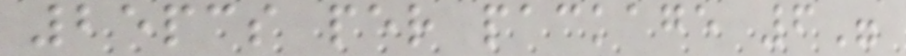25pcs per package 6"
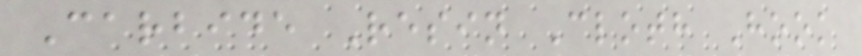Carbide Resin Cloth Hook
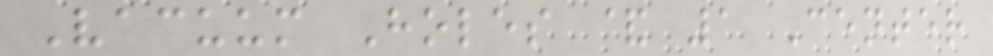Vacuum Holes & 1 Center
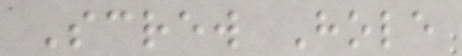Screw Hole
